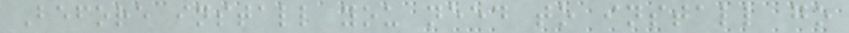Before install you need to install go
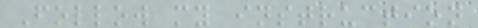Follow my instruction
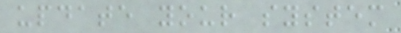update your system
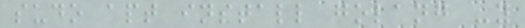sudo apt install golang -y
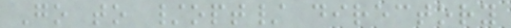Go to /opt/ directory
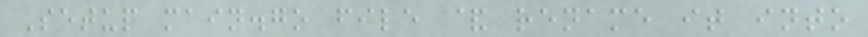Setup main.go file & rename it into
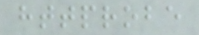httprobe
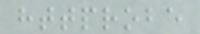httprobe
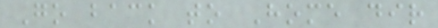Go back to Home dir
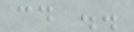cd ..
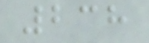238
